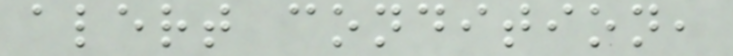alert condition,
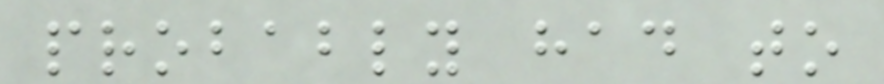probably had to
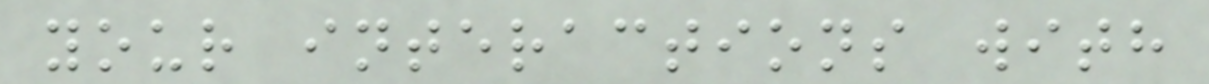your interactions with
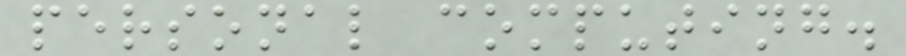personal computing.
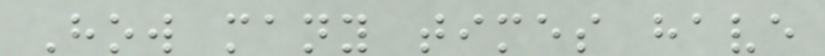How many times have
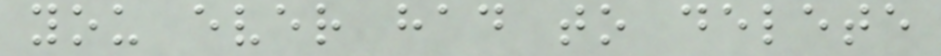you ever had to delete
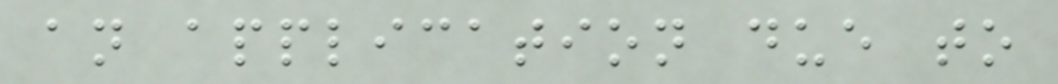an application due to
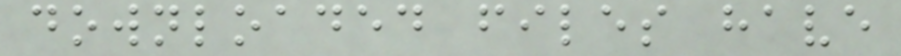downloaded files have
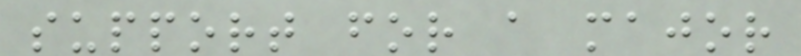support for a major
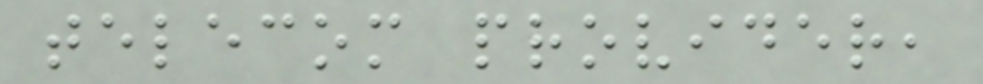telecom provider,
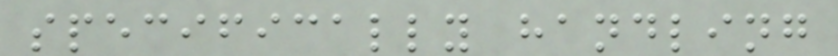specifically handling
